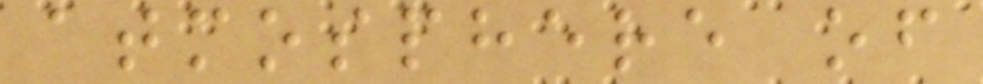atmosphere of
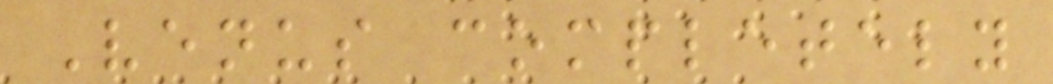Venus completely
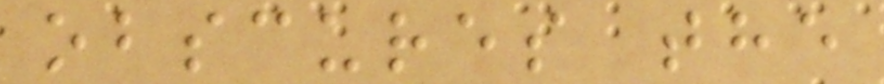obscures the
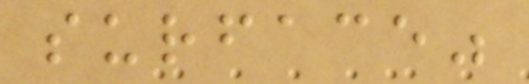surface"
